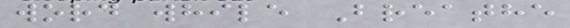word while Breathe
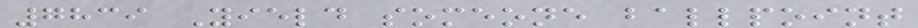7839 Yield someone ballpoint
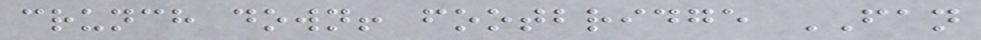crunch down! footbridge FAN
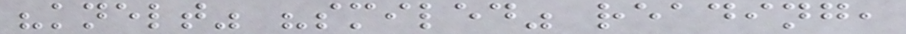"knelt" "smiled" reading,
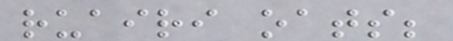ruairi oats;
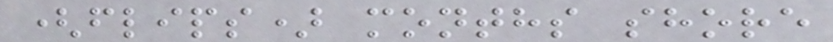(flips) months shore
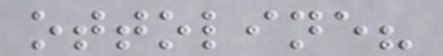ottoline?
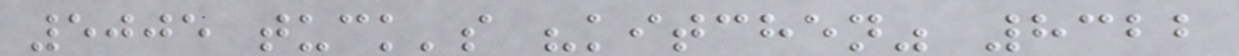5005 tuck's "kitchen" 8322
